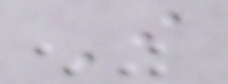I
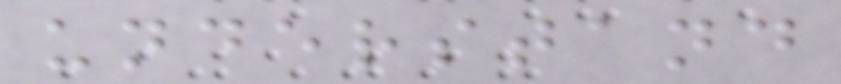understand
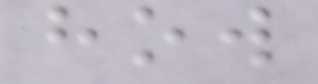how
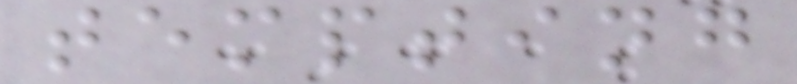tempting
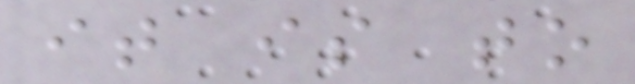it is to
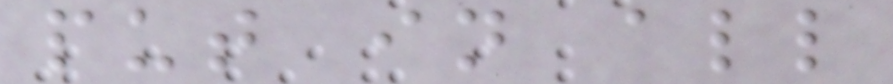put in all
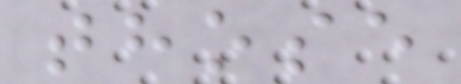those
